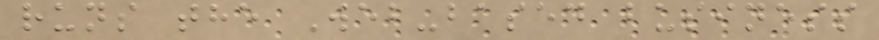runs the Web-based business
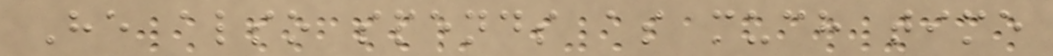He also spends as much time
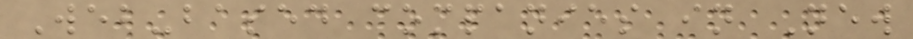Web-based companies in New
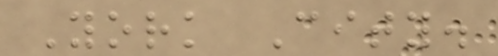York City.
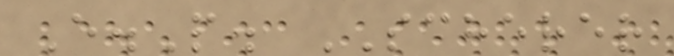E.P. SCHERER
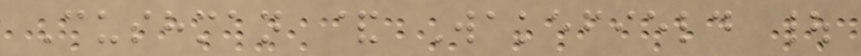Cushman & Wakefield |
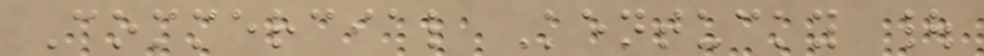Commercial Kentucky |
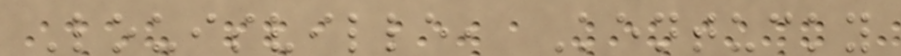Louisville, Kentucky
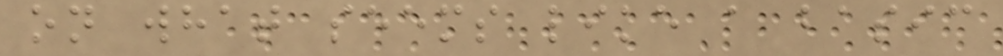on what seems like a basic
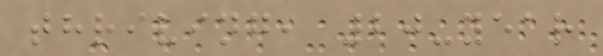thriving, 20-year
